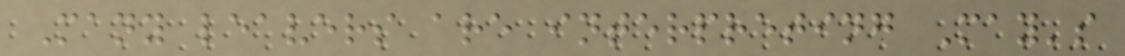Many leavers are interpreting May's
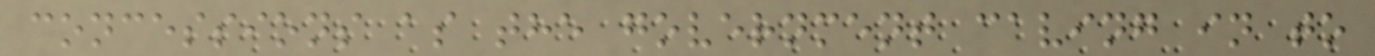concessions as the government caving in to
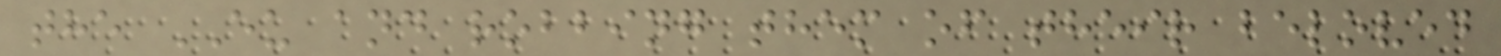the EU and robbing them of their beloved
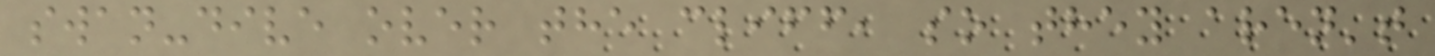swan-dive over the cliff, so they aren't
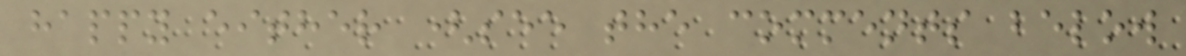happy either (see the comments below
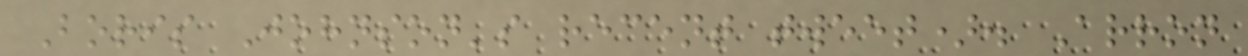Boris Johnson's recent tweet). Arron
